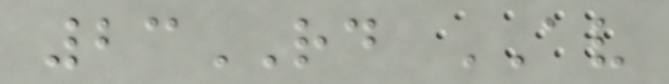23RD AV
